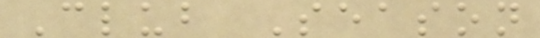Club Season
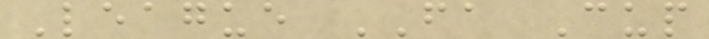League FA Cup
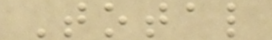Total
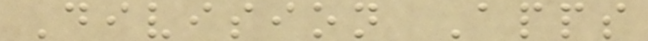Division Apps
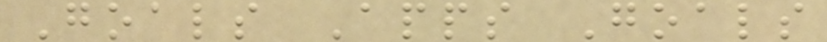Goals Apps Goals
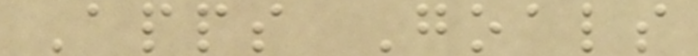Apps Goals
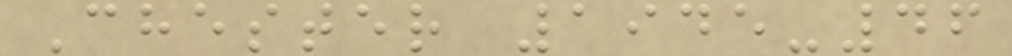Chester 1945-46
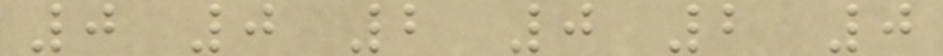0 0 2 0 2 0
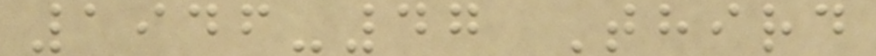1946-47 Third
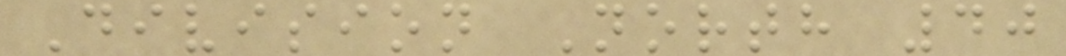Division North 40
